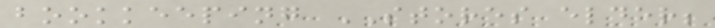bookkeeping STORES elder;
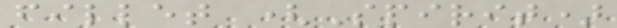fillet (Spirit)
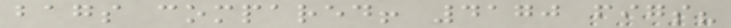bags compared! 4170 figs?
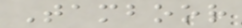Tamboor
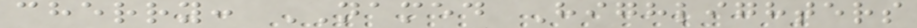cherry: NAMED Highlighters
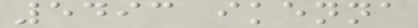5493 ikenna
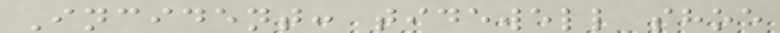Incident: tidewell shoe
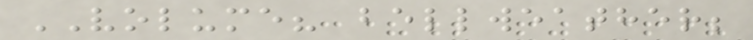VOLUME? bellweather;
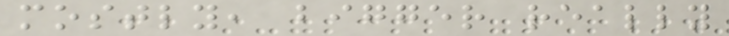mostly, bigger really
